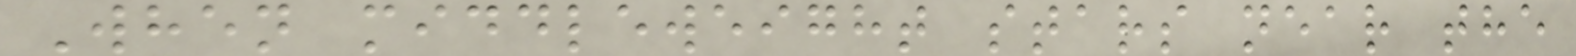When middleweight stars near the
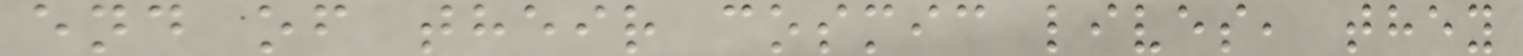end of their cosmic lives, they
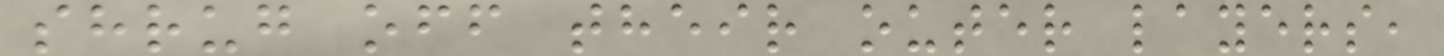shrug off their outer layers,
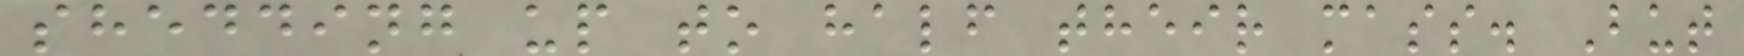shedding up to half their mass. But
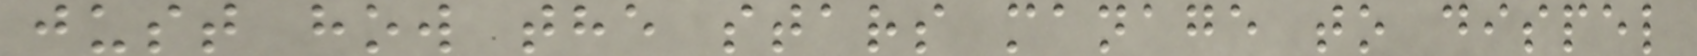just how the stars manage to dispel
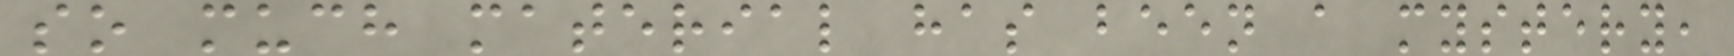so much material has been a mystery,
